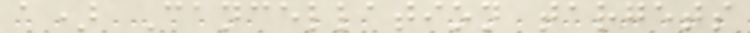a) Cancellation targets
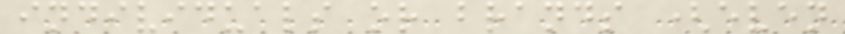individuals or brands (even
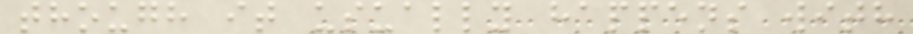though it usually happens with
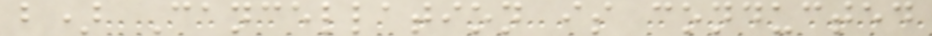b) Cancellation is conducted
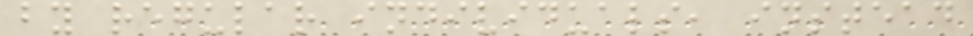by regular individuals, instead
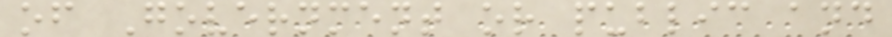of Government or public and
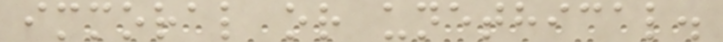immoral or unethical.
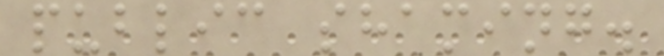public shaming.
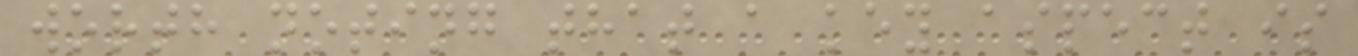worth noting that a key aspect is
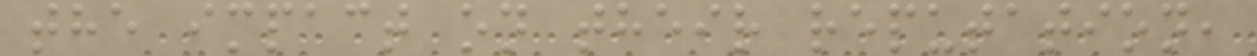the impact on their reputation,
